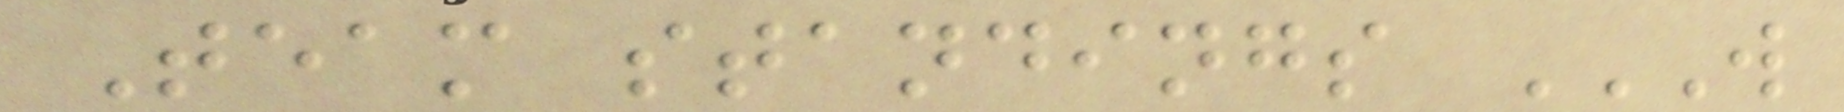Team standings W
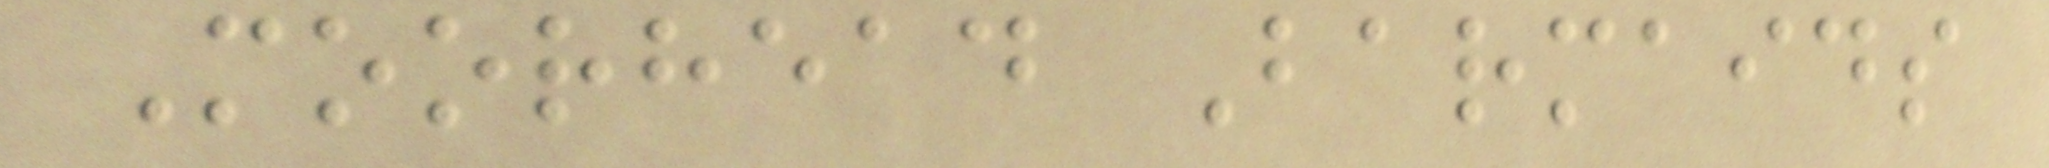Moorhead Barmaids
